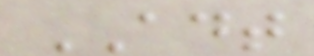ADT
